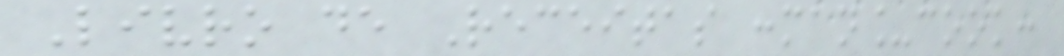Livro de Receitas :man_cook:
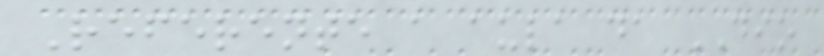Referente a aula da DIO
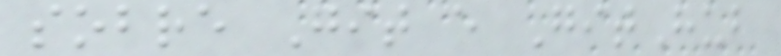sobre Git e GitHub
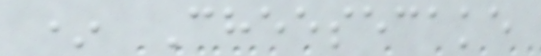* Cheesecake
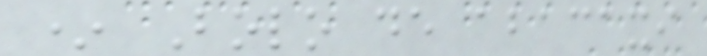* Bolo de abacaxi
